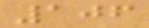106
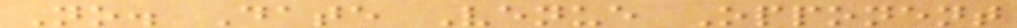No. Date Venue Opponent
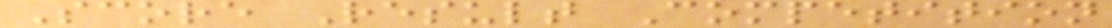Score Result Competition
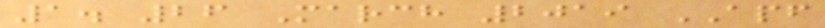1. 26 March 2019 APF
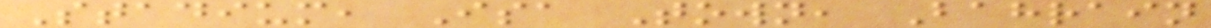Stadium, Isa Town, Bahrain
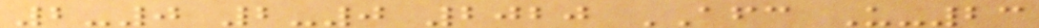2-0 2-0 2020 AFC U-23
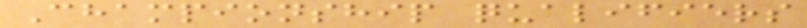Championship qualifiers
